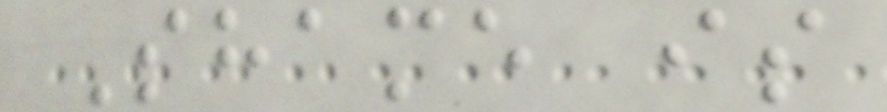Shame is
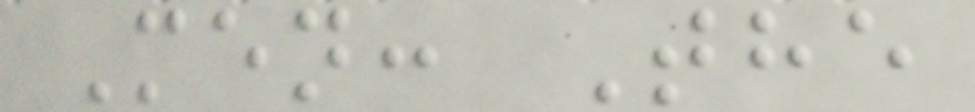Men: The
